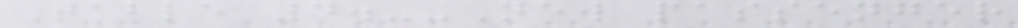Table 4.--New passenger
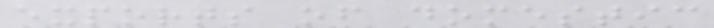exports of domestic
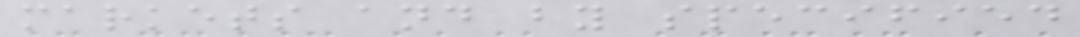markets and by specified
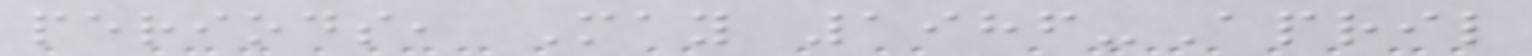periods, May 1986-April
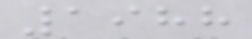1988
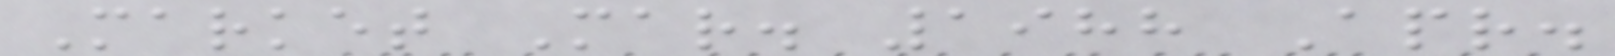Market Mar. 1988 Apr.
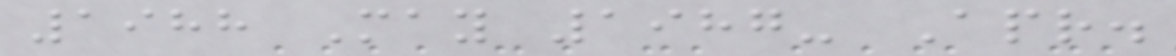1988 May 1987- Apr.
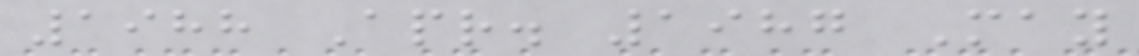1988 Apr. 1987 May
